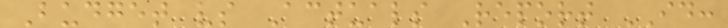Budget vs Actuals Report ID:
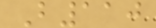B110
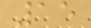15
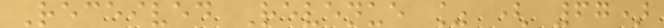Received Revenue % ( 67)
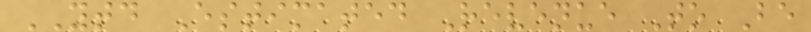YTD Estimated Revenue To Be
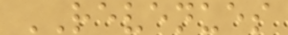REVENUES
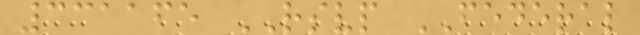331165 RSVP FEDERAL
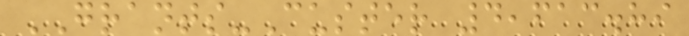GRANTS-Custer 4,613.89
